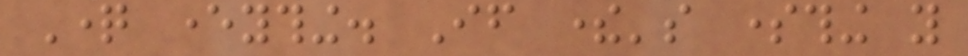Question everything. If there's something you
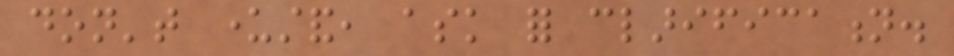don't understand, ask for clarification.
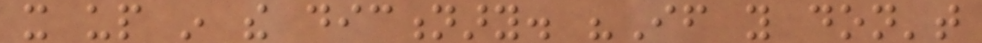it up in the dictionary. "If you don't
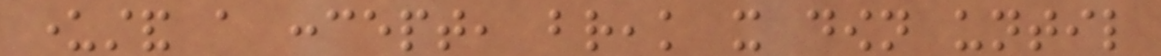understand a concept, break it down until
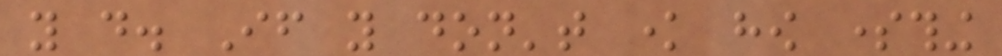you do. If you don't know how something
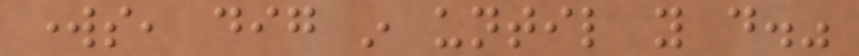works, dig in until you do."
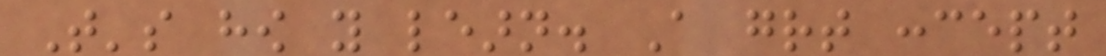That's how you learn. A great concept
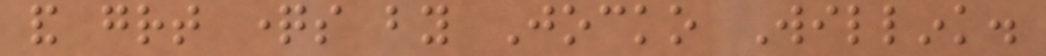and great questions by Jocko Willink.
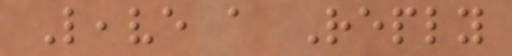Leave a Reply
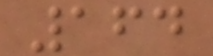164
